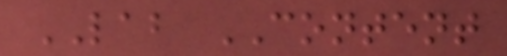LAB CONTENT
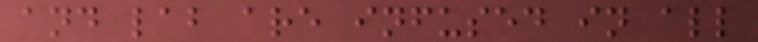and lab are infused in all
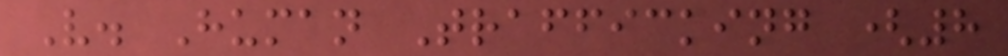V. Human Trafficking (8
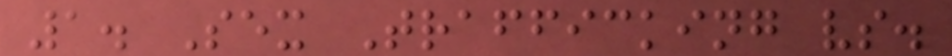1. Sex Trafficking vs.
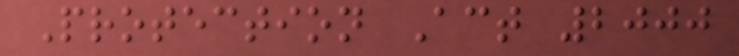Protection Act 2000
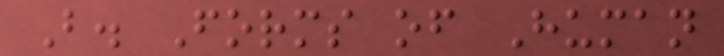B. Forms of Human
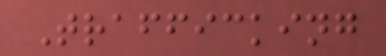Trafficking
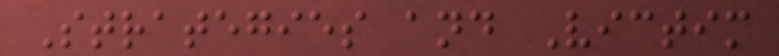Strategies and Victim
